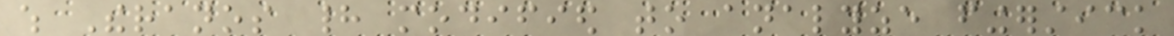which Theranos had modified to analyze fingerstick
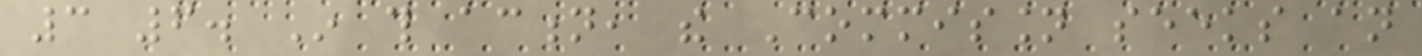3 6. In this action, the Commission seeks an
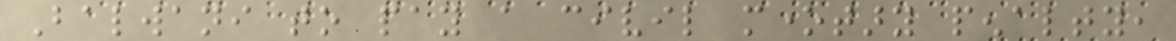Balwani to pay a civil monetary penalty,
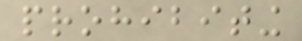prohibiting
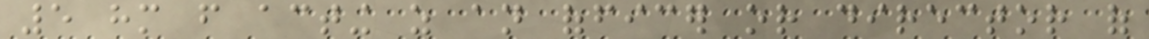5 him from acting as an officer or director of
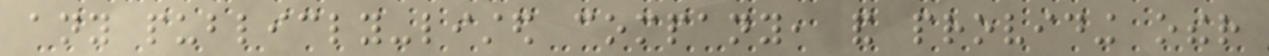any publicly-listed company, and providing other
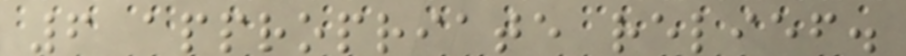6 appropriate relief.
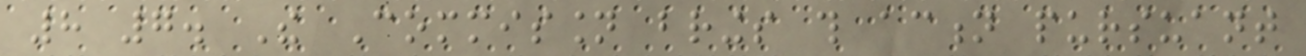8 7. The Commission brings this action pursuant
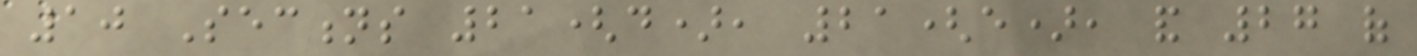10 Sections 21(d), 21(e), and 27 of
